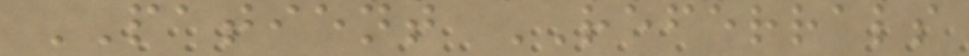PATIENT REFERRALS
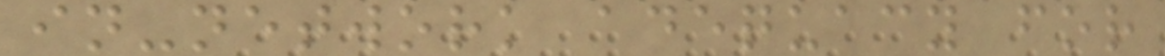in-network adequacy for
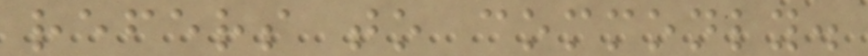refers to commonly.
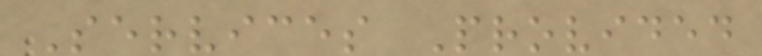Services Provided
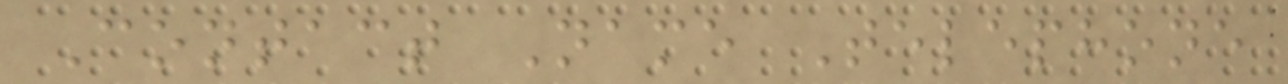Contact Name Telephone
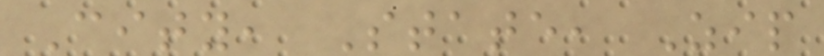City, State, Zip
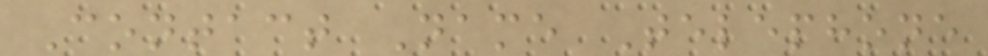Contact Name Telephone
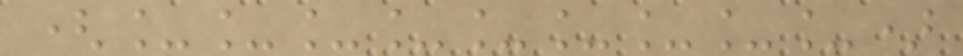(_________)
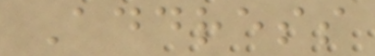Address
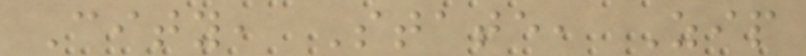City, State, Zip
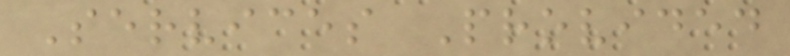Services Provided
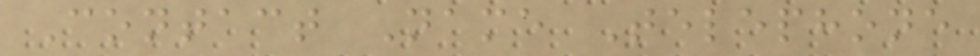Contact Name Telephone
